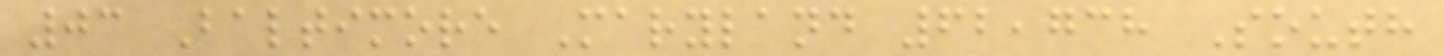03 Baltimore Maryland 62,738 South
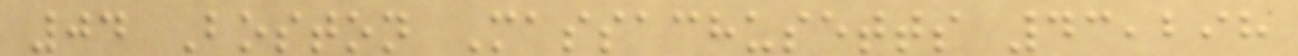04 Boston Massachusetts 43,298
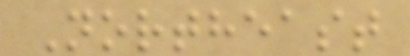Northeast
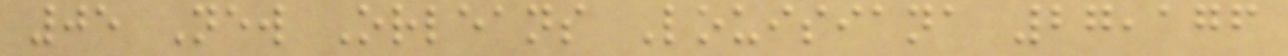05 New Orleans Louisiana 27,176
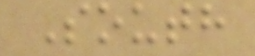South
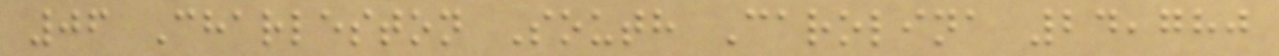06 Charleston South Carolina 24,780
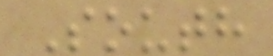South
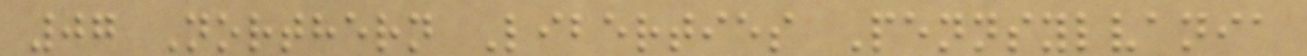07 Northern Liberties Pennsylvania
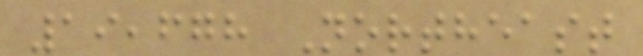19,678 Northeast
